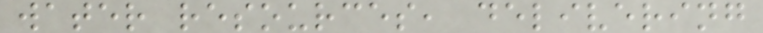water resources, delivering
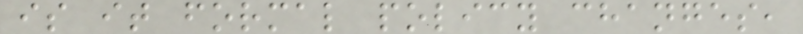is it formal policy changes,
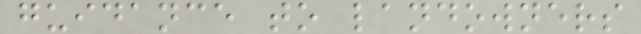guidance to landowners
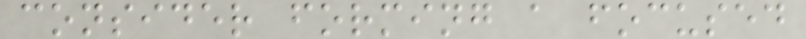consider forming a focused
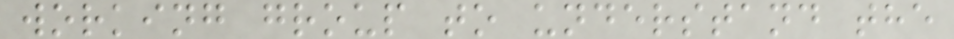working group to understand the
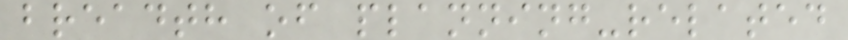breadth of planning-related
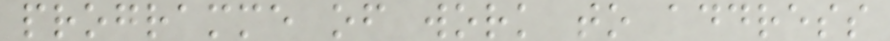programme of work to address
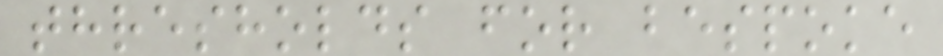thresholds for bespoke
